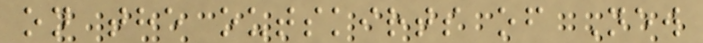on the outskirts of New
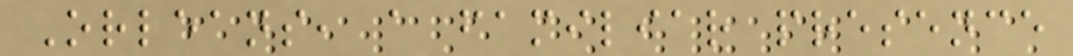Orleans, a familiar presence
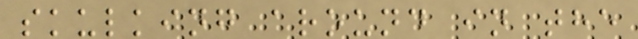skulking around in the
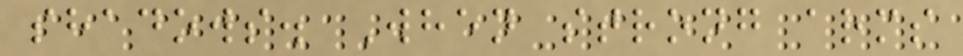shadows. When strong arms
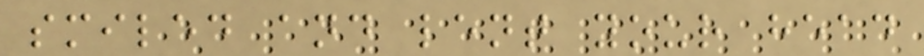smiled and lent your head
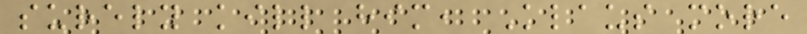surely kill him, Klaus more
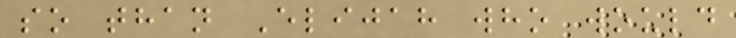so than Elijah who would
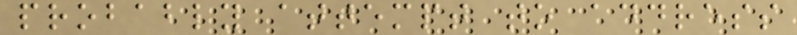probably attempt to address
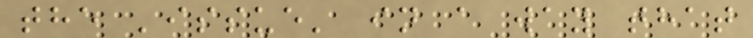the 'issue' in a way that
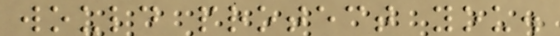would protect you.
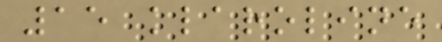15 klaroline
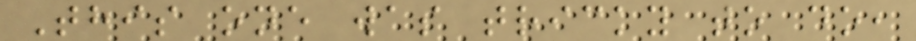This one was tricky to do,
